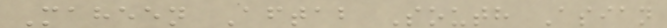Maheen Aftab South Asian
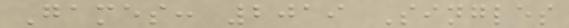Games: 2019 Singles
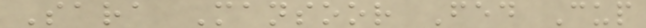Sara Mansoor Fed Cup
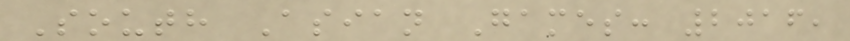South Asian Games: 2016,
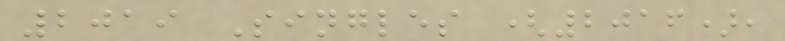2019 Singles (2016),
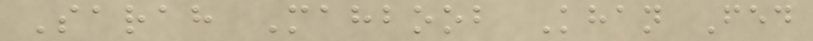Sarah Mahboob Khan Fed
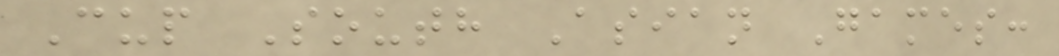Cup South Asian Games:
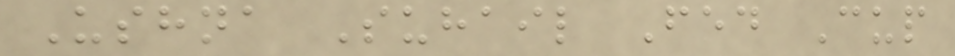Ushna Suhail Fed Cup
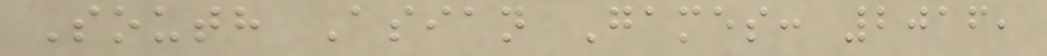South Asian Games: 2016,
